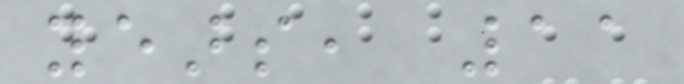years, 11
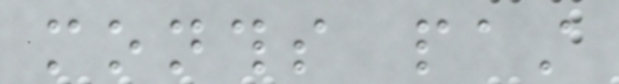months past
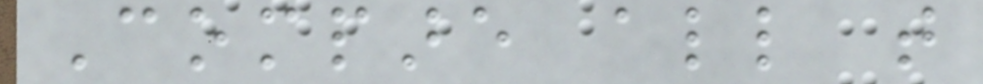Compare all that
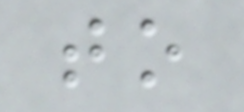to
